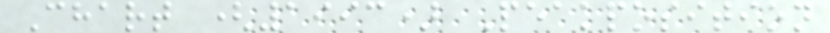Chart (1993) Peakposition
